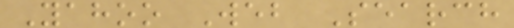Yahoo Web Search
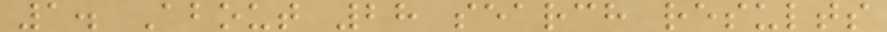1. About 28 search results
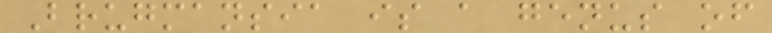Brugmansia is a genus of
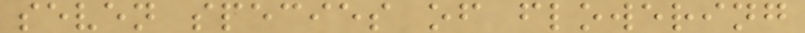seven species of flowering
